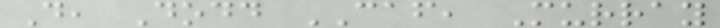D, Dodd CAF, Murray
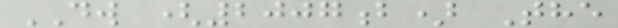DW (2007b) The
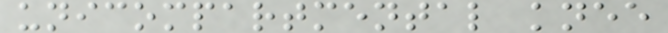unicompartmental knee
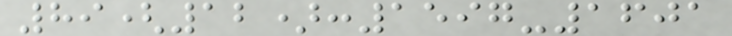89(12):1597-1601
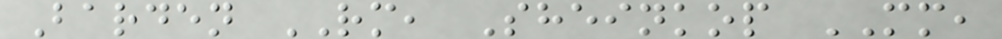Barden RM, Sheinkop MM,
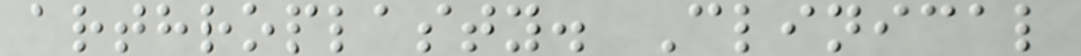arthroplasty. Clinical
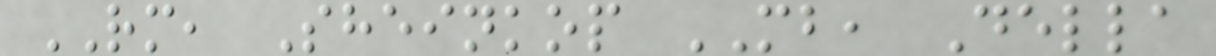RM, Sheinkop MB, Della
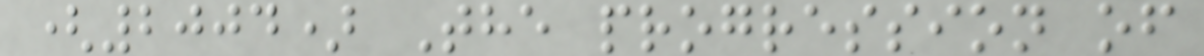(2004) The progression of
